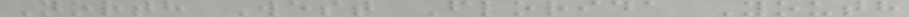North West Florida Youth
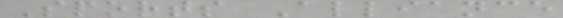Sports Alliance
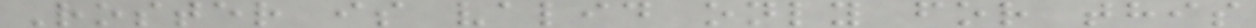Roster is valid only for this
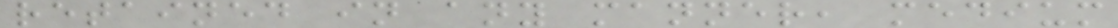retained in any manner, medium
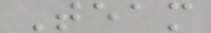Team
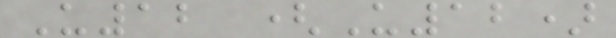U12 (U12)
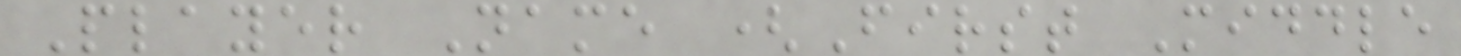Player Name (First Middle
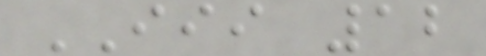III 12
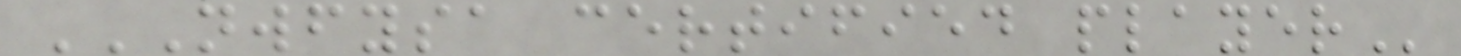NWFYSA CERTIFIED PLAYER
